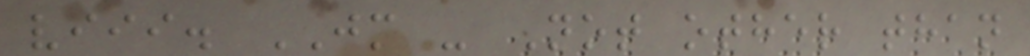viii. JM - Not other than
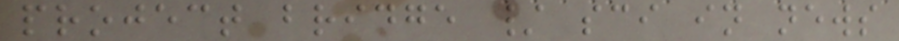project bridge / sci in news
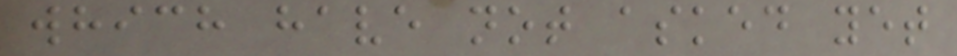which have not asked yet
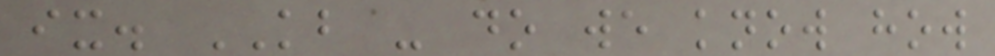ix. KB - do we know how
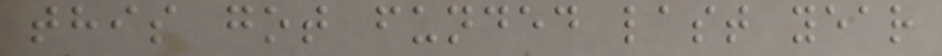this got funded last year
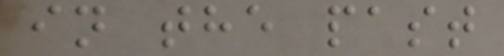in the past
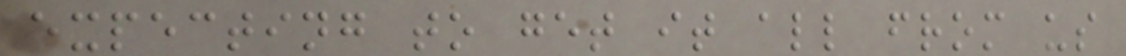expecting to get it all from us
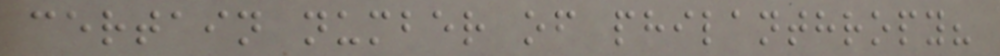certain number of philanthropy?
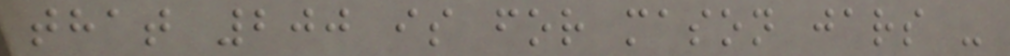that 200 is for mason jars -
